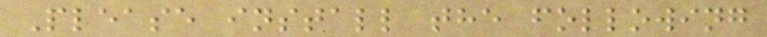Please install the following
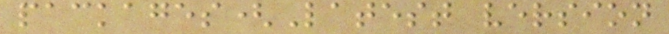packages(Latest version
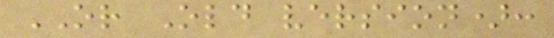OR Old version):
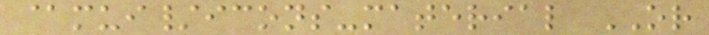@mui/icons-material OR
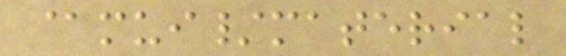@mui/material
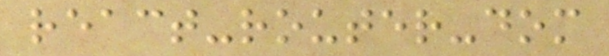react-router-dom
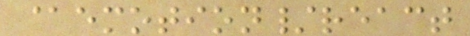@emotion/react
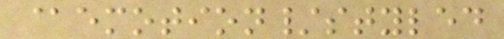@emotion/styled
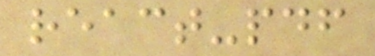react-pdf
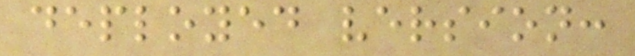deployed version:
